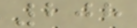208
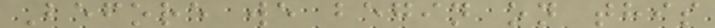Before we begin on this
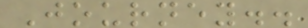Journey..
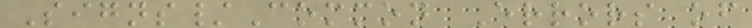Signs/Common Errors of
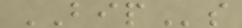BIPs
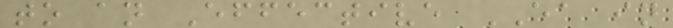to an Effective EA in
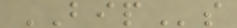BIPs
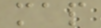map
